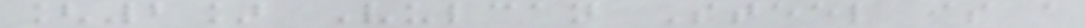[2] Vulcan Steel is a
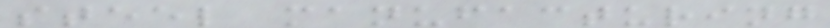steel manufacturing
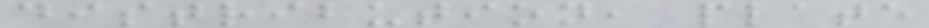distribution, plate
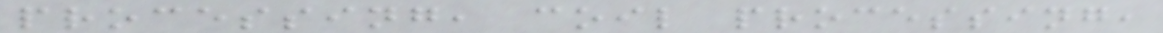processing, coil processing,
